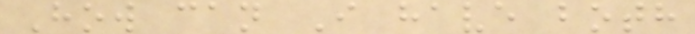How can I have both
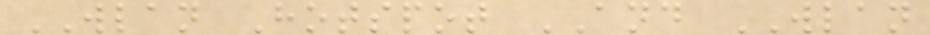WLAN Hotspot AND WLAN
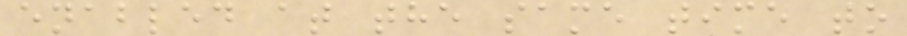enabled at the same time to
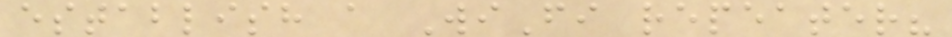establish a WiFi repeater?
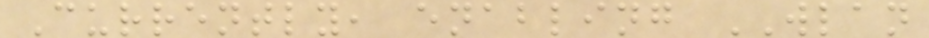Currently, enabling WLAN
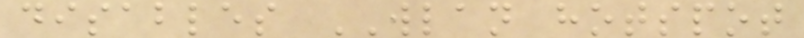disables WLAN hotspot
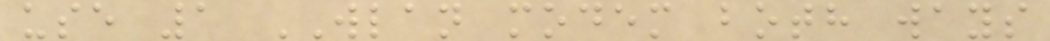use 1 WLAN modem both ways
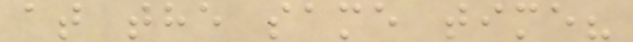at the same time?
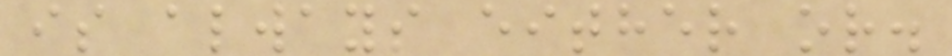is always either or.
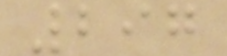297
